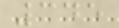345
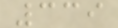339
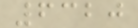6320
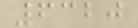6320
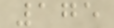175
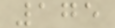175
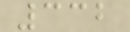332
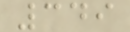349
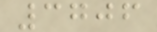3706
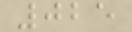025
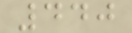440
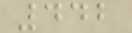442
